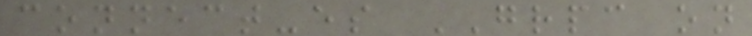connect-es GRPC on
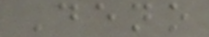Deno
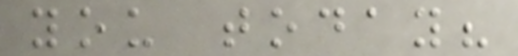you today?
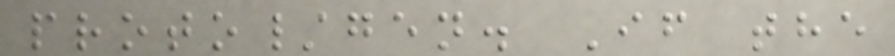proto/gen. If the
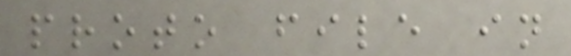proto file in
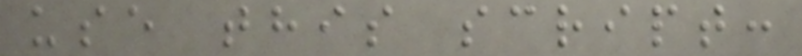use this script:
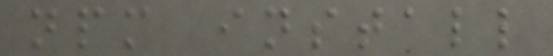npm install
